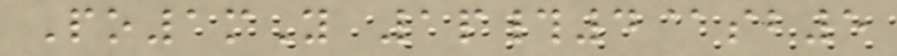Po1mY 1p#4@sb5
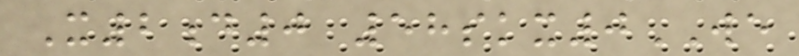X2d0 58skx0WE
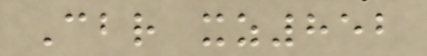Cbr xz852
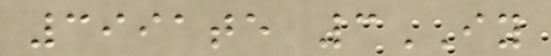3991te 3IY
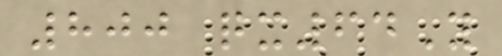800 qx64Y
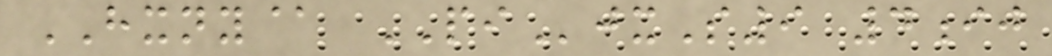HXNY@ PIjxS9 4ij
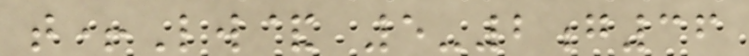t+Lw& 5-2g36
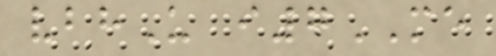vbhU i7ME
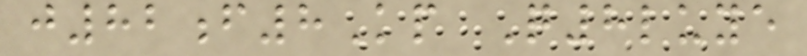j82f8Kp Q8luye
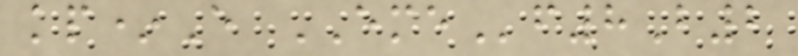kp*E EMEf8B2
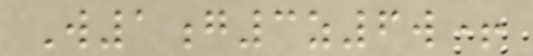W1g3z6w+
